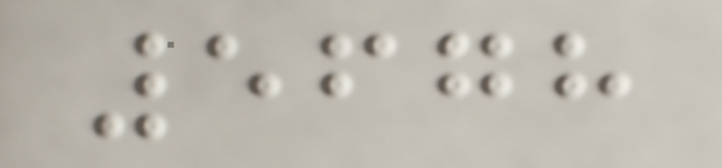5678
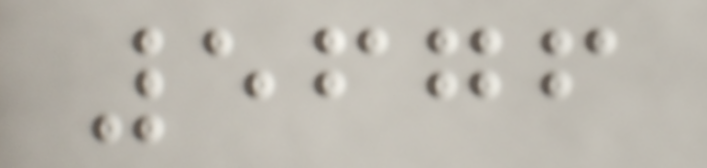5676
